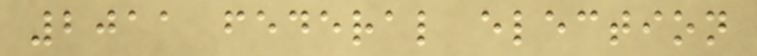2011 federal election
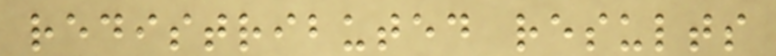redistributed results
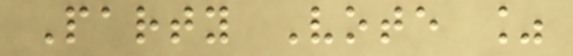Party Vote %
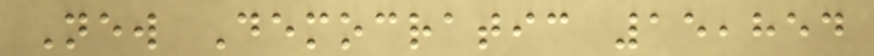New Democratic 15,854
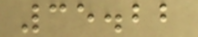35.22
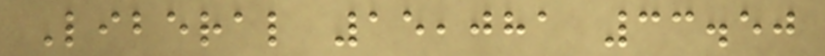Liberal 15,081 33.50
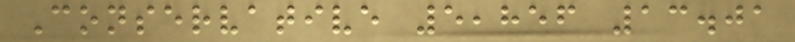Conservative 5,856 13.01
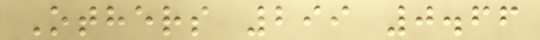Others 299 0.66
